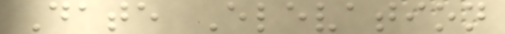Date Elevation
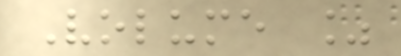Volume %
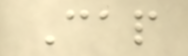Cap
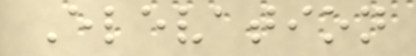Elevation
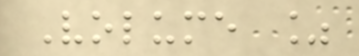Volume %
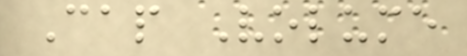Cap Volume
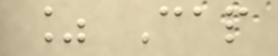% Cap
